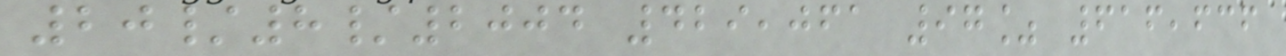20/8/2004 429,061 97% 616,636
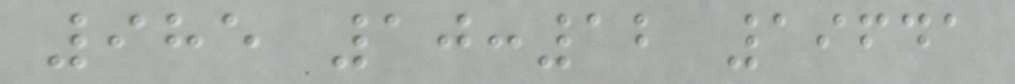985 10:12 19641
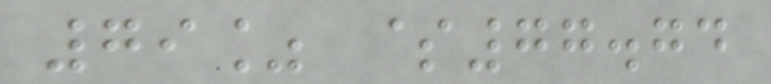79% $77.74
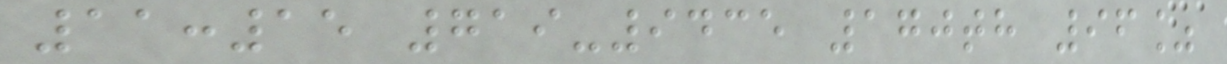11:15 719-9435 170th 96%
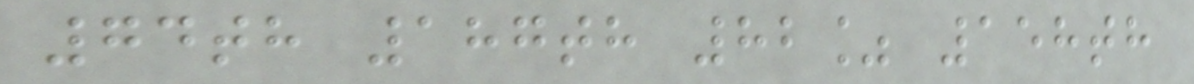74th 187th 82% 158th
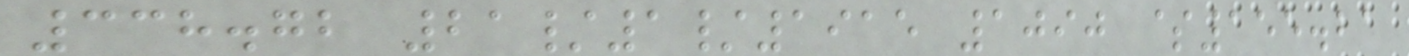338.72 21/1/1915 1090 $155.21
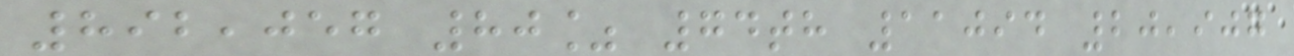892,057 80% 74th 11094 20,907
